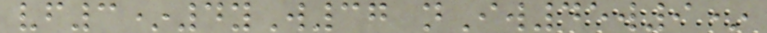vf3*4yW37 nIw45w9*
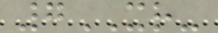7XR-
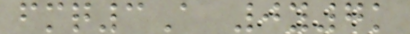fmq3A 0y7k
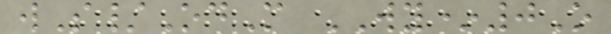wS/OdM WY*0O
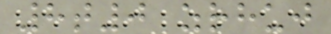8t0 zrhuj
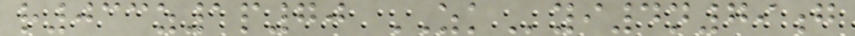r033z1p70 ZKyi4n79g
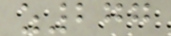z277
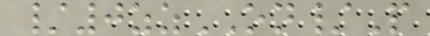/0zzON/P
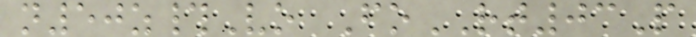n50z#Vo FoRT03P
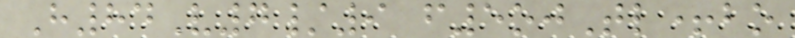H84V7/9 f5ojTl+bo
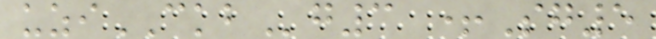uziCKBg3 +Sg5
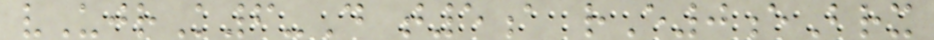vUjrK6-D t5a rE0eBrx
